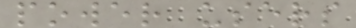power users
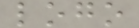logo
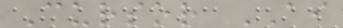Cursor AI
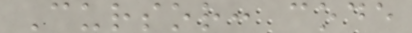Cursor: code
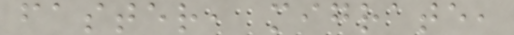faster, migrate,
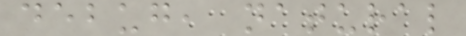debug, natural
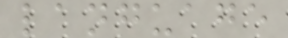language
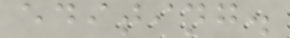editing.
